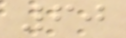60
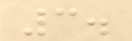3.
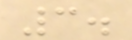3.
